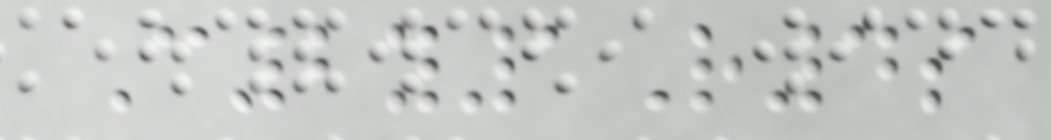C2y1R4s
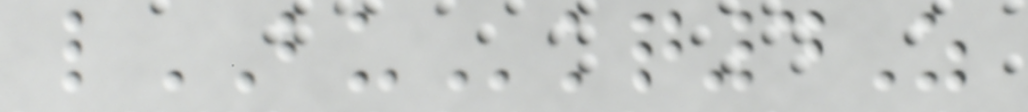lBUkq4Z
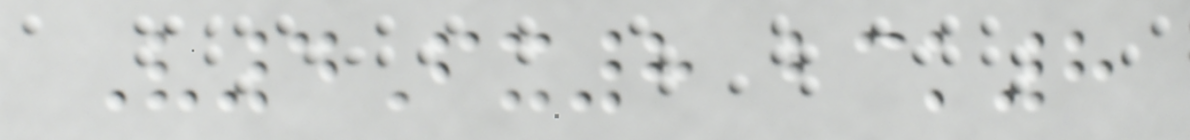V4Fx8 bck8
